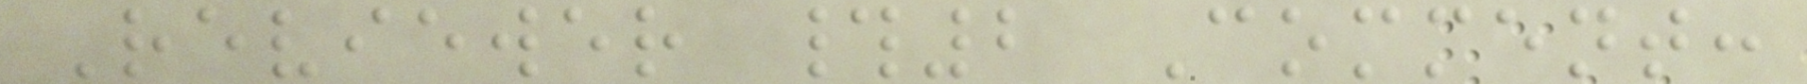Reviewer #2 Comment:
